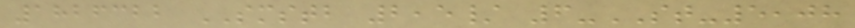1826322 SMSTB 2,5/ 6-ST-5,08
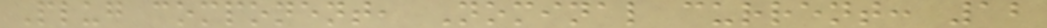Plug component, Nominal current: 12
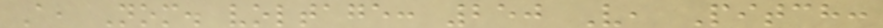A, Nom. voltage: 250 V, Pitch:
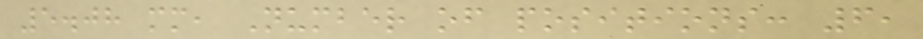5.08 mm, Number of positions: 6,
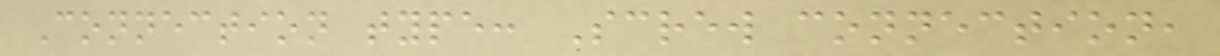Connection type: Screw connection,
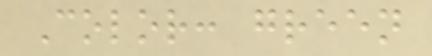Color: green
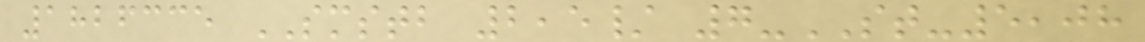1826335 SMSTB 2,5/ 7-ST-5,08
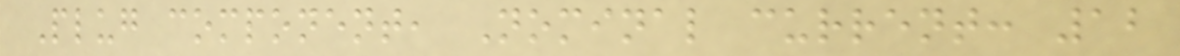Plug component, Nominal current: 12
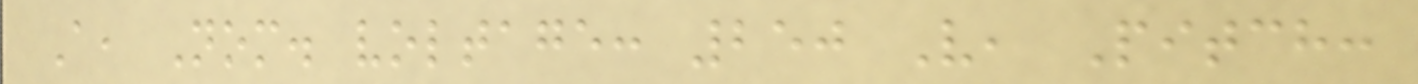A, Nom. voltage: 250 V, Pitch:
